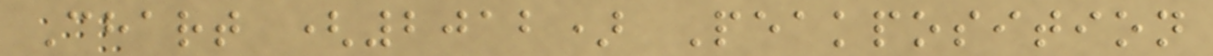Chart (2012) Peakposition
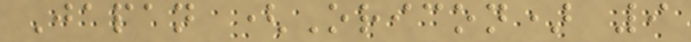Japan (Oricon) 9
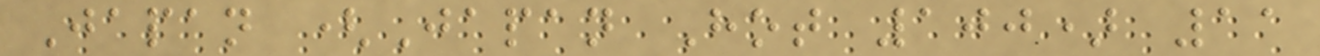Japan (Japan Hot 100) 11
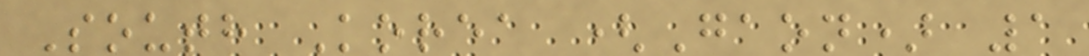South Korea (Gaon) 1
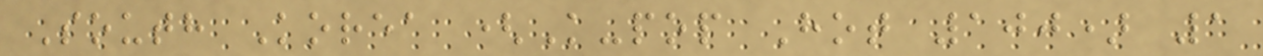South Korea (K-pop Hot 100) 1
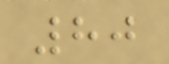80
